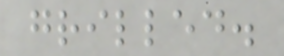grilled.
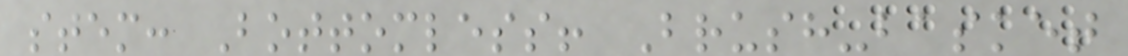stem: Bottomless! Brush-basket
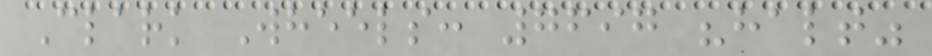Clark Wheels: 7697 "halt"
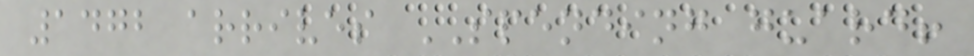1472 arrives SPENDING guard!
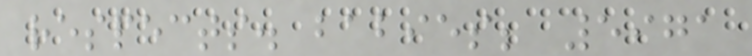respects. babies; 5971
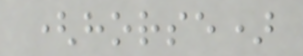(horse)
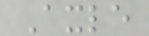Axle
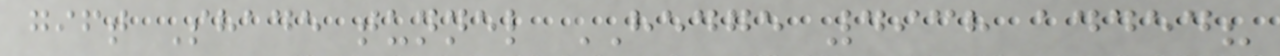gift Shade tunnel HEDGE 4938 added?
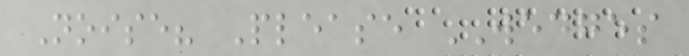Noise? Please WEDGES
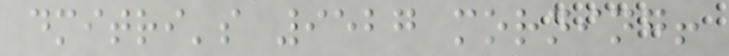dmitri's 9527 morning!
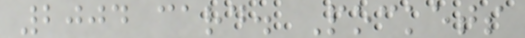2004 card. Pockets
